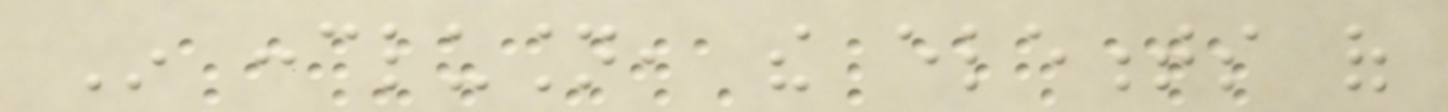In conclusion, the elements of
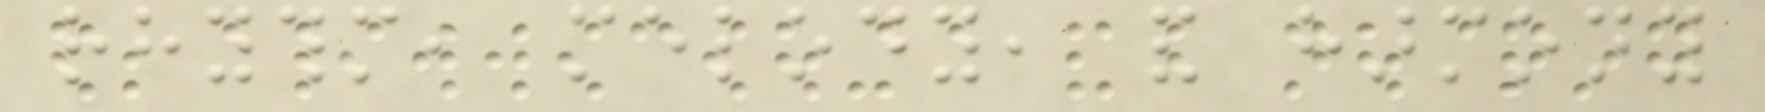rhythm, melody, and harmony
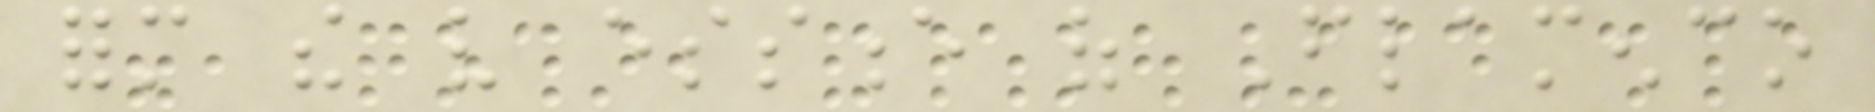form the very essence of Flamenco
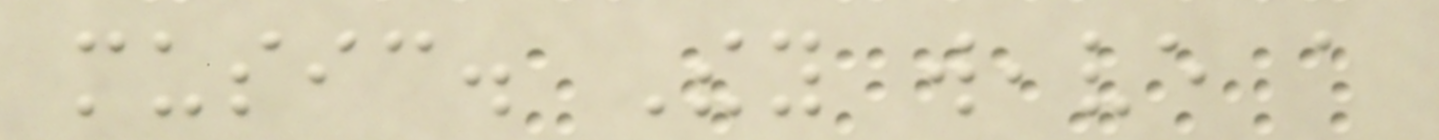music. They weave a
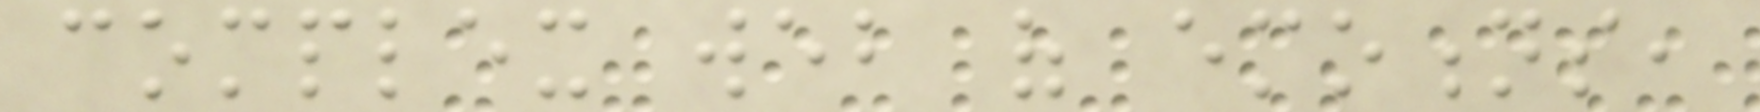complex web of emotions,
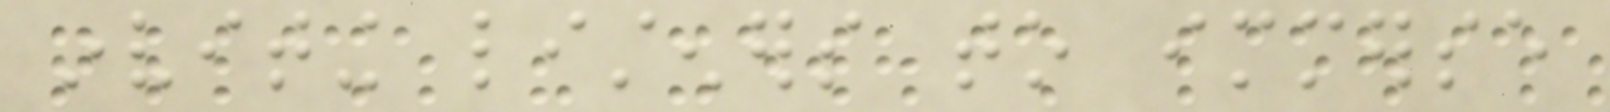inviting listeners to immerse
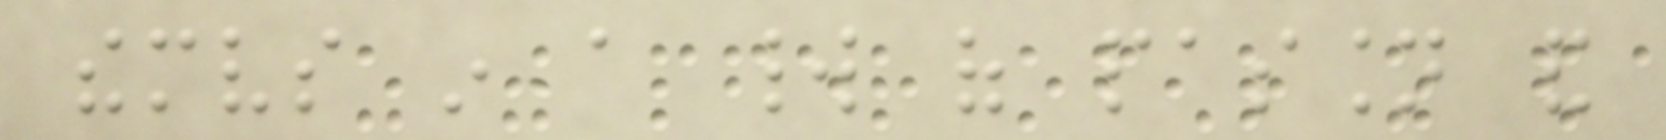themselves in a world of passion and
